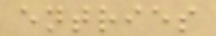entries
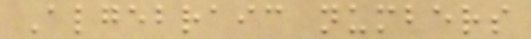Algebraic numbers
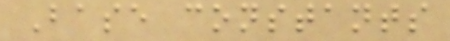Base constants
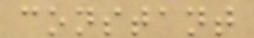constant
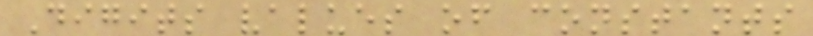Digits values of constants
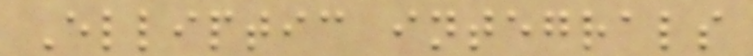Elliptic integrals
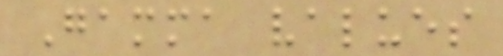Gamma values
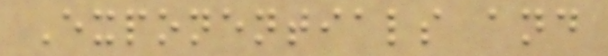Exponentials and
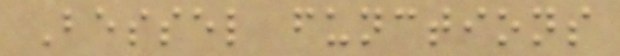Bessel functions
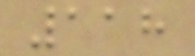118
